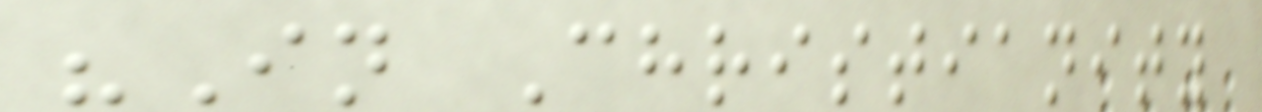"In Christianity
